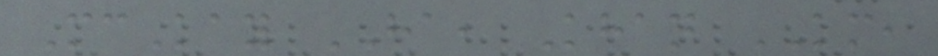McKay HA, Khan KM,
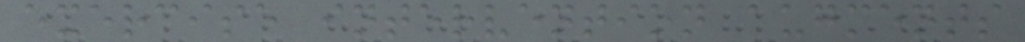exercise intervention augments
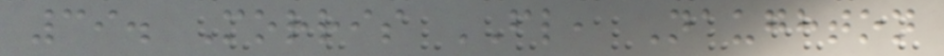39. Morris FL, Naughton
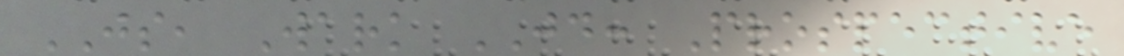JS, Wark JD: Prospective
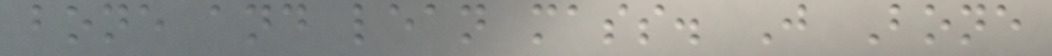bone and lean mass. J Bone
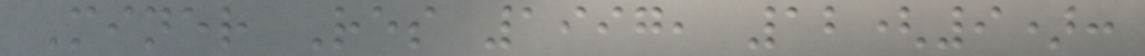Miner Res 1997, 12(9):
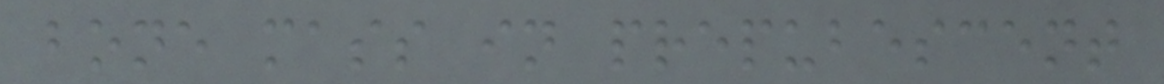bone mass in prepubescent
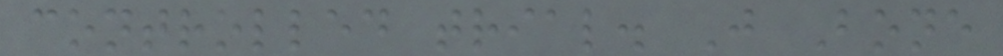controlled trial. J Bone
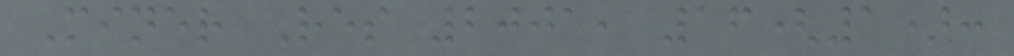Miner Res 2001, 16(1):
